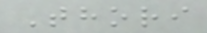Thori
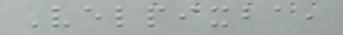Velpixba,
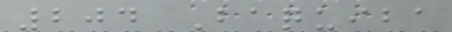204 Baquiba
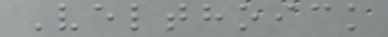Velthoick
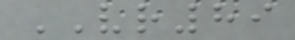VR89
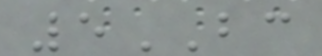5BC
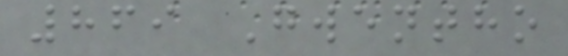869 Gwentho
